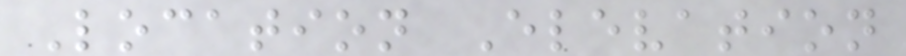Location Elevation
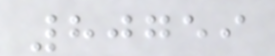80759
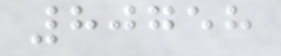80758
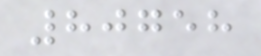80758
